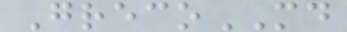GrecoMD
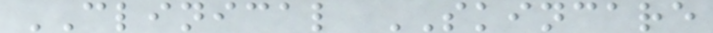CLINICAL SKINCARE
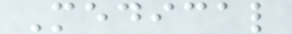Medical
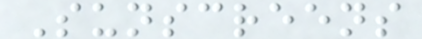Sunscreens
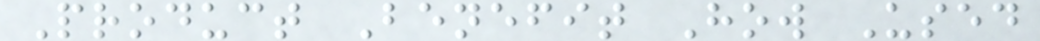Product Benefit How Used
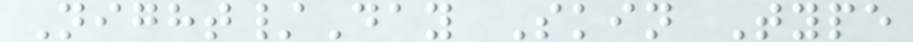Night/Day Skin Type
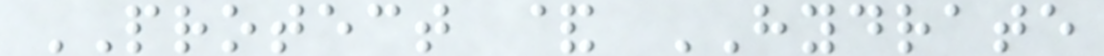PROTECT & HYDRATE
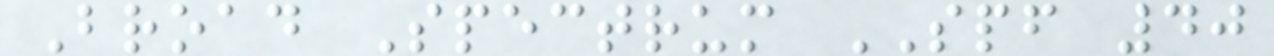Broad Spectrum SPF 40
